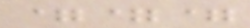===
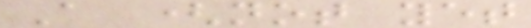A (not yet
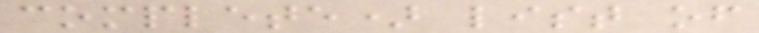complete) list of
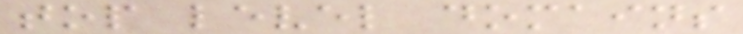top level domains
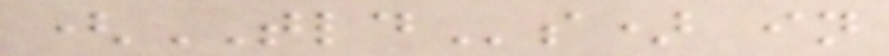(TLDs) in
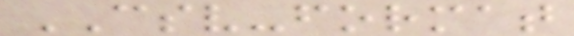CSV-format
